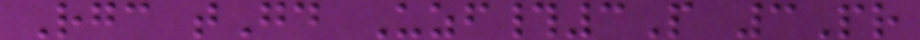Rgc tGd Uzf#3P 3Pr
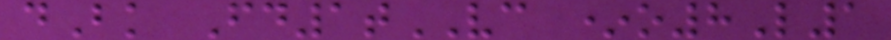dBk Fd1tVC *o8L1
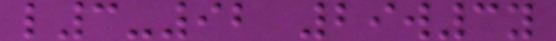l3-92 29w3y
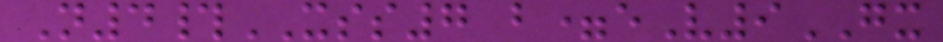N4#XSS7 b=eV9GX
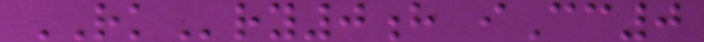RKry0h iCc0
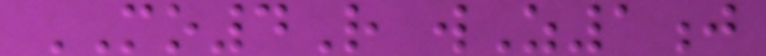MO4R wZ1j
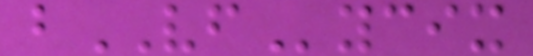bVFycix
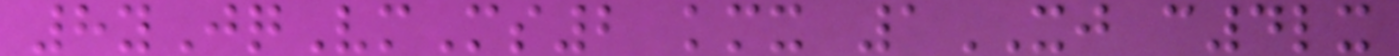8yJqVmMs2 kmx 1XJ c4lx
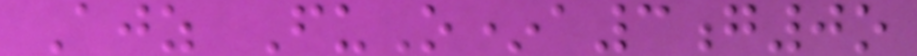Ajz FuO*a3g0o
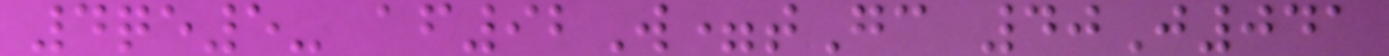4qe5- af92W=tGc 40J041
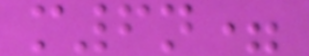m6n=
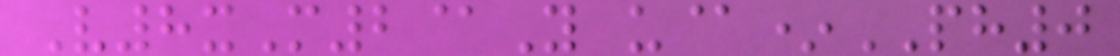V8xM2@Y u@*PH0
